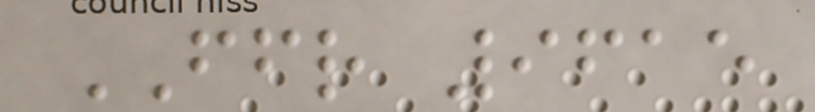FFR 9615
